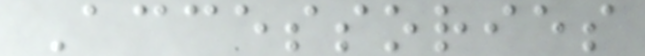Accessories
